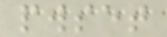pwset
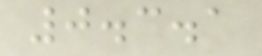0.3.1
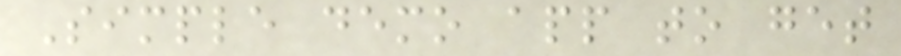Simple demo app to get
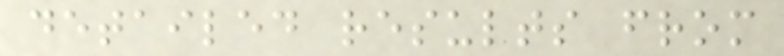detailed results from
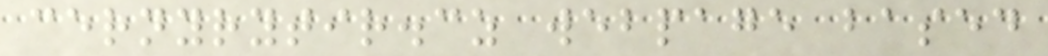cernyrytir.cz webpage based
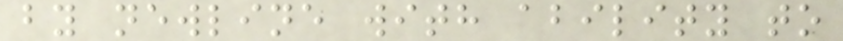by newline with ability to
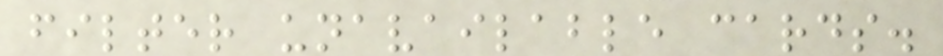filter unavailable cards.
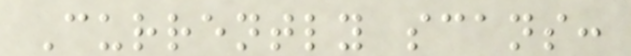Currently scans:
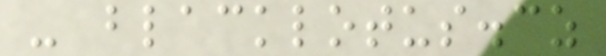- blacklotus.cz
